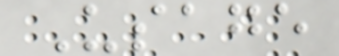Usage
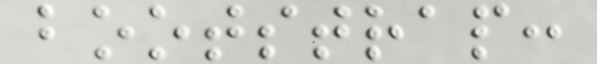bootstrap:
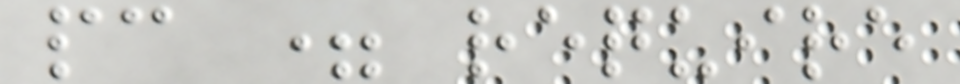pc = require
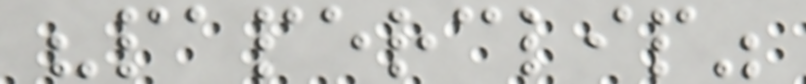"paperclip"
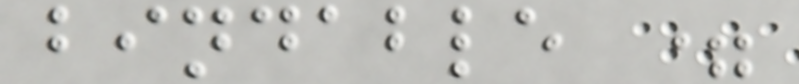bindable =
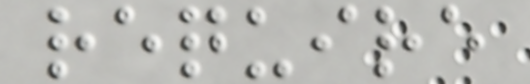require
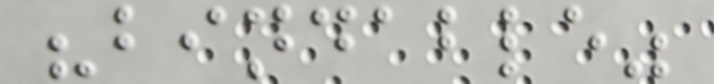"bindable"
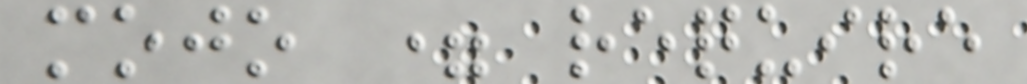mojo = require
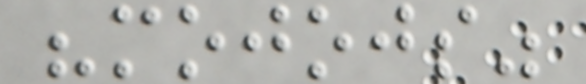"mojojs"
